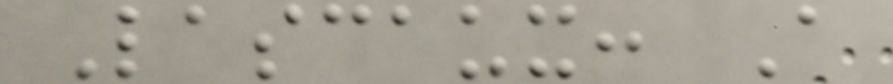Lascaux: A
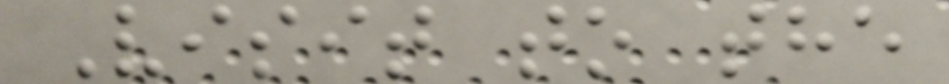Visit to the
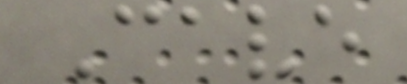Cave
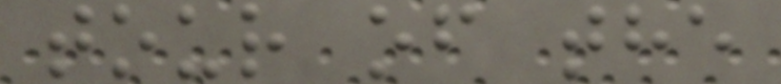tour of the
